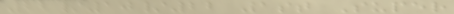22/10/22 1st Super
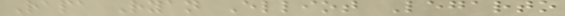Rapa Ryan Elliot Legarto
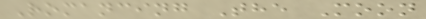Romancing The Moon
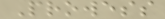Prowess
